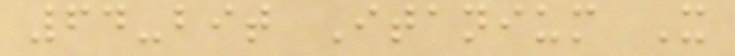64-bit Itanium X
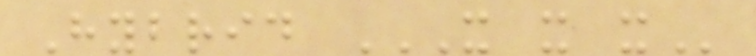Hybrid X X X
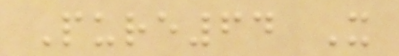Pure64 X
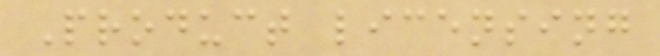Product licensing
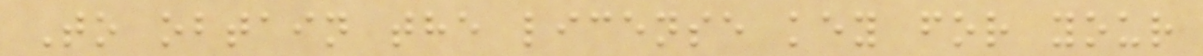To obtain the license key for your
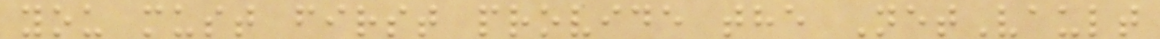you must first provide the NetVault
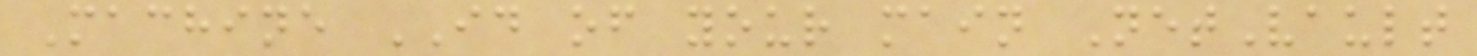Machine ID of your main NetVault
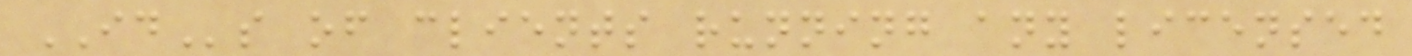IDs of clients running any licensed
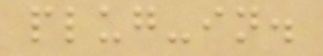plug-in.
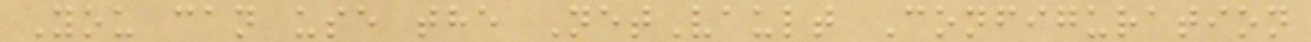You can use the NetVault Configuration
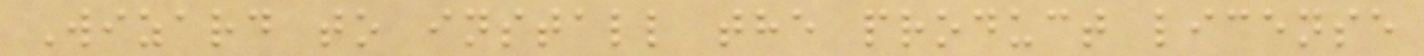Wizard to install the product license
